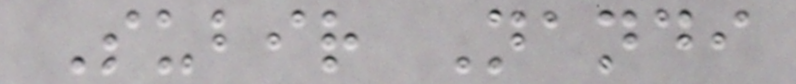Subir Nandi
